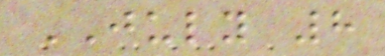JULY 8
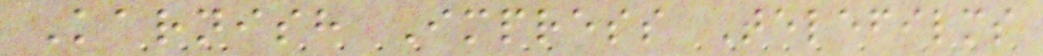Karnish Impress Telefilms
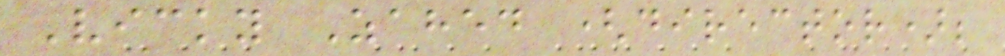Vicky Zahed (director);
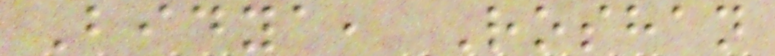Bidya, Roshan
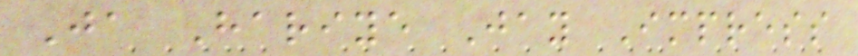Ja Hariye Jay Impress
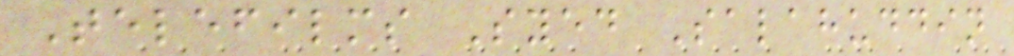Telefilms Syed Salahuddin
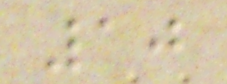10
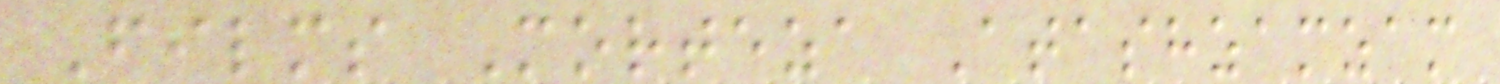Films Morteza Atashzamzam
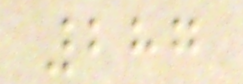287
